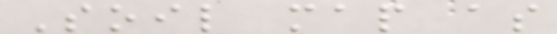Soil map as
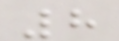8
